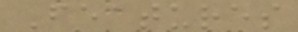Features
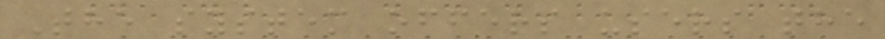The system offers users the
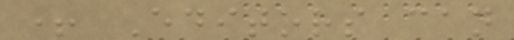+ Editors can
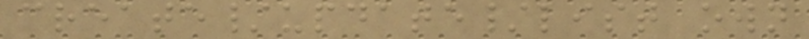create/update/list own
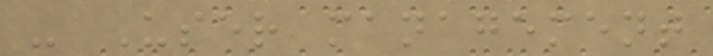- User management
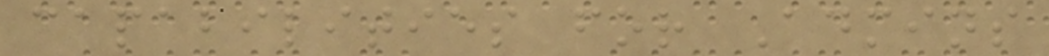capabilities for Admins
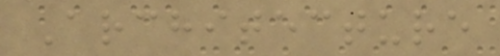Architecture
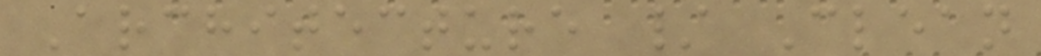Architecture / Clean
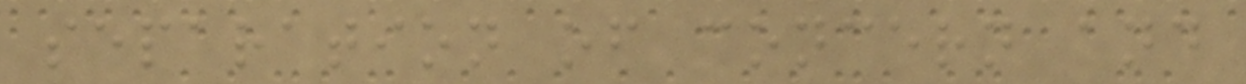separation of concern and
